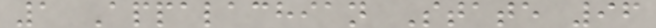1 Appalachian State 96
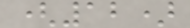(12)
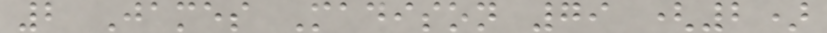2 James Madison 79 (2)
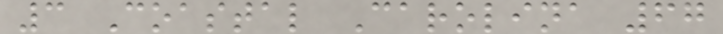3 Coastal Carolina 67
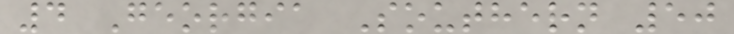4 Georgia Southern 50
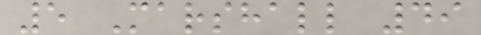5 Marshall 49
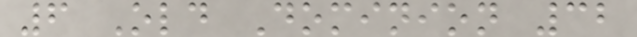6 Old Dominion 32
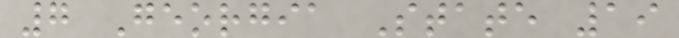7 Georgia State 19
